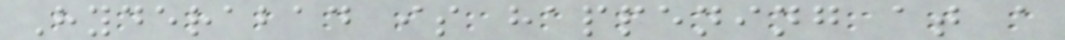Hyderabad is happening at a
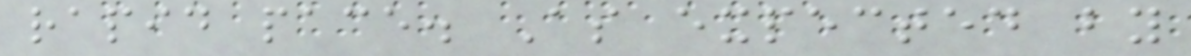rapid pace. As expected by
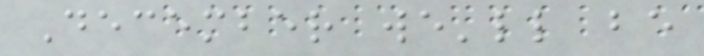December we'll be
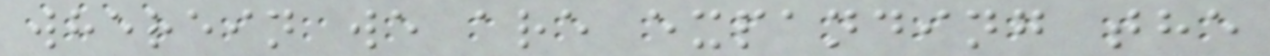wherein we are expanding the
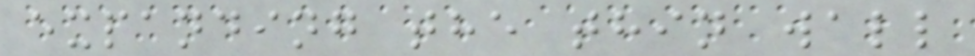expanding the thin wall
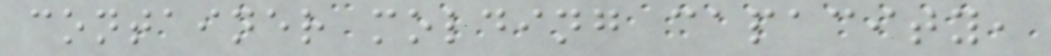container molding capacity,
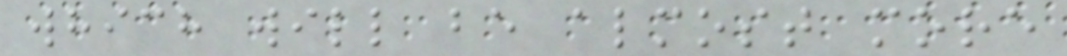which will be almost more
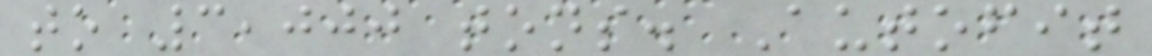to 3,000 tons. Autofit
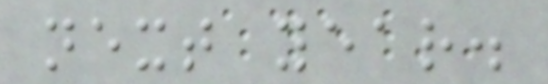next year.
